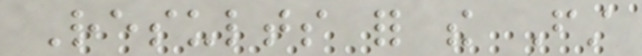Results for the First
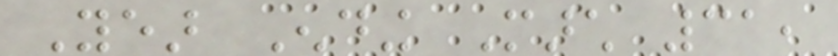Year Ending March 31,
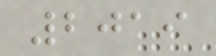2019
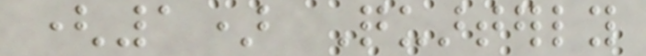(1) Quarterly
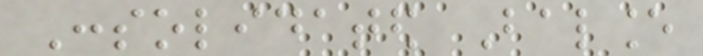Consolidated Balance
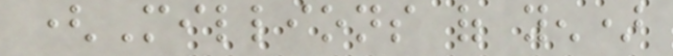(Millions of yen)
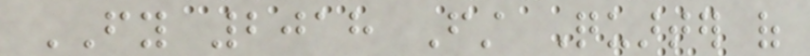FY 2018 First Quarter of
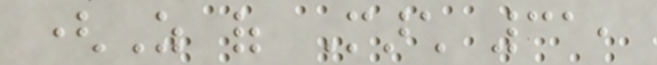(As of March 31,
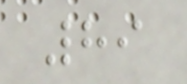89
